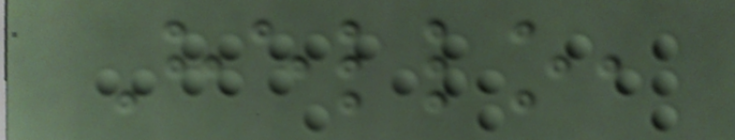Hello,
